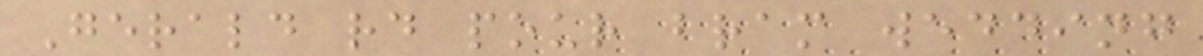Gerald rd pour bram wedding
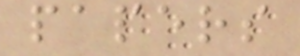papers
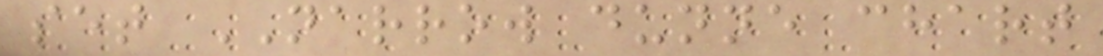set NARROW dunne chart
